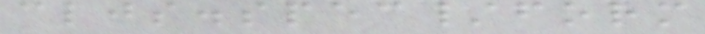cljs.spec/form
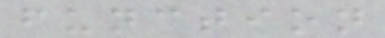function
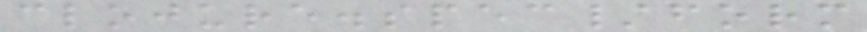clojure.spec/form
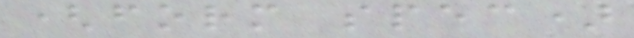(form spec)
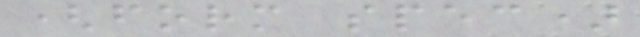(form spec)
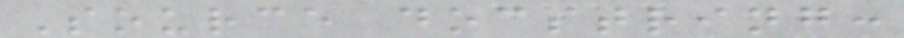Source docstring:
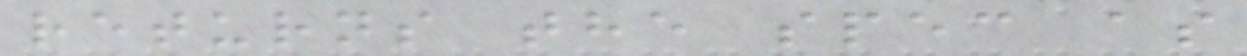returns the spec as
